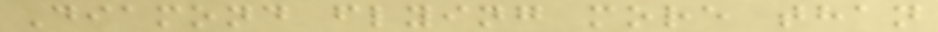Diamond flying more than
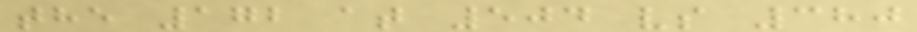the 172 at 504 vs 380
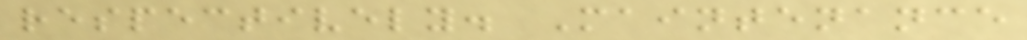respectively. Maintenance
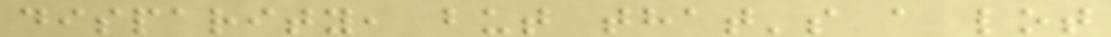disparity, but that's a lot
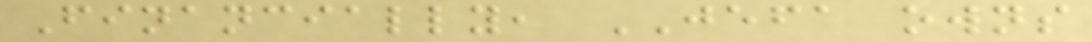Financially, JEFA owns
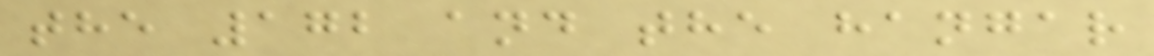the 172 and the hangar
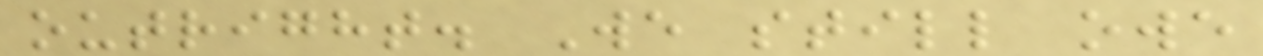outright. We still owe
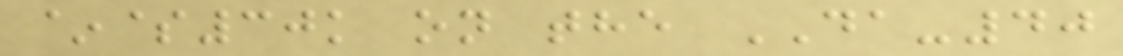~$30k on the DA-40
